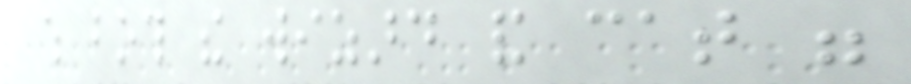which both the wizard and cat were
